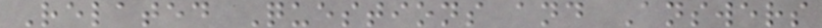Related Questions and Answers
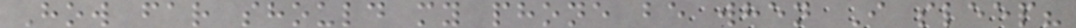How far should my phone be when I sleep?
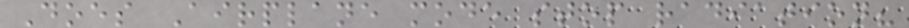Does Airplane mode stop radiation?
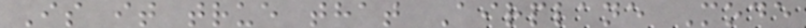Is it true that Airplane Mode
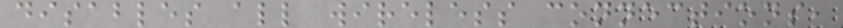disables all wireless connections,
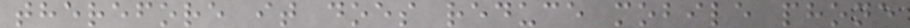therefore it does reduce mobile phone
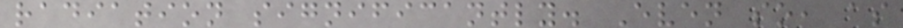radiation significantly. Even so, as
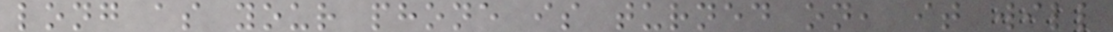long as your phone is turned on, it will
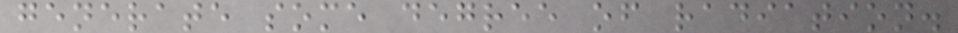generate some degree of radiation.
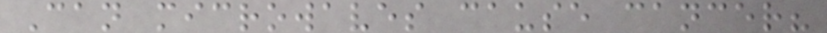Can microwaves cause cancer?
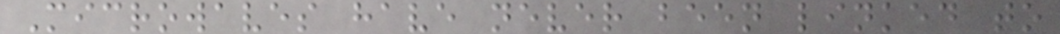Microwaves have never been linked to
